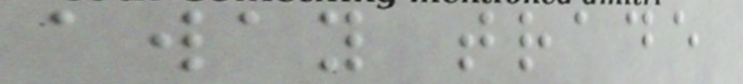away trade
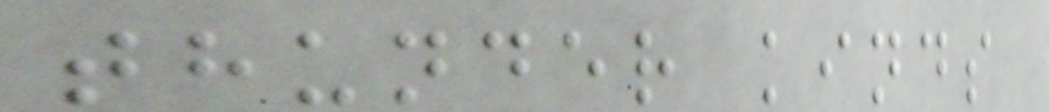thunder kinds
